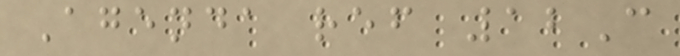Agenda ref 12C
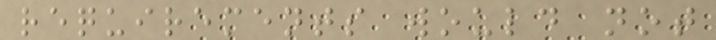requirements would not
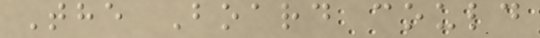The Board could
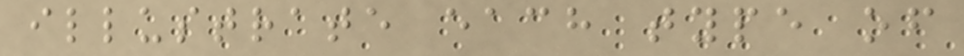illustrate each type of
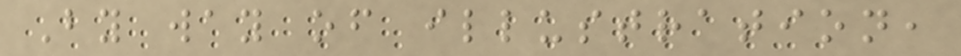By way of illustration,
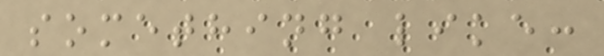something like:
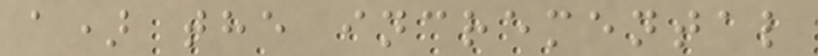a) the incremental
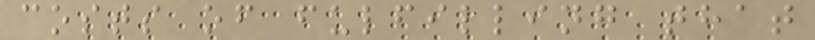costs of fulfilling that
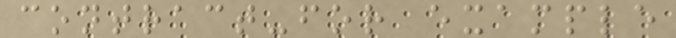contract-for example
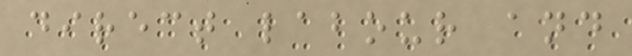direct labour and
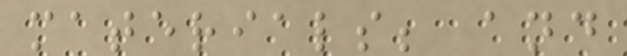materials; and
